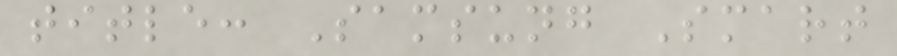title: Samsung Smart
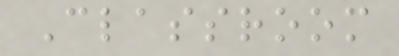Classroom
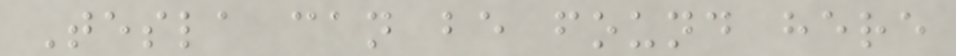Tesla can be found here
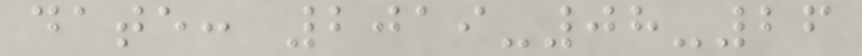date: 2019-08-26
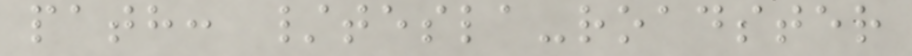path: /tesla-roadster
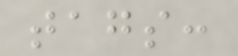tags:
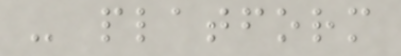- platform
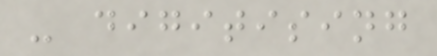- digitising
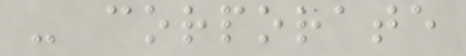- corporate
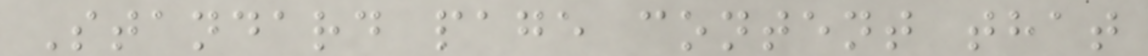Standard page content that
